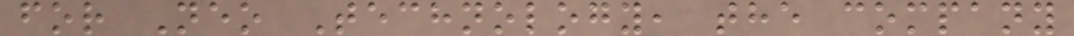for Neo Technology, the company
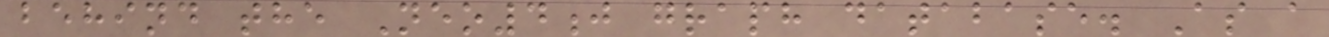behind the Neo4j graph database. As a
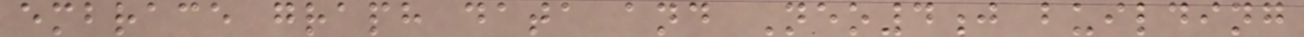embrace graph data and Neo4j building
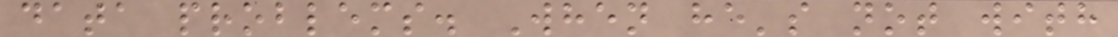data problems. When he's not with
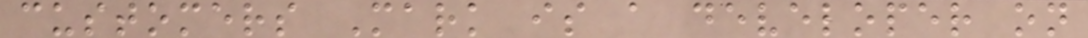customers Mark is a developer on
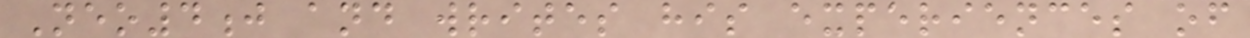Neo4j and writes his experiences of
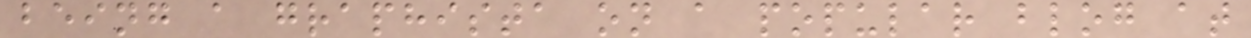being a graphista on a popular blog at
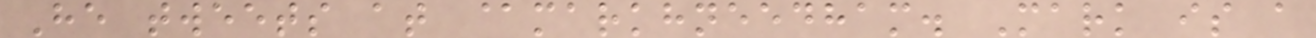He tweets at @markhneedham. Mark is a
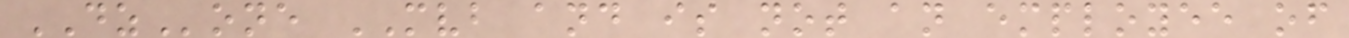DZone MVB and is not an employee of
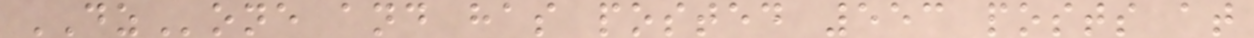DZone and has posted 553 posts at
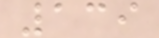139
